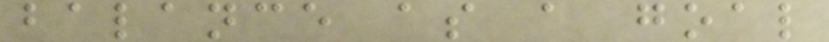balance as a goal
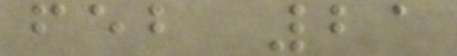feb 21
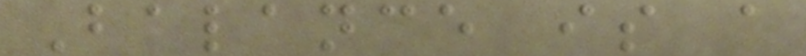Balance is a
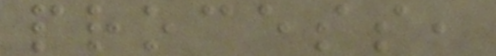process,
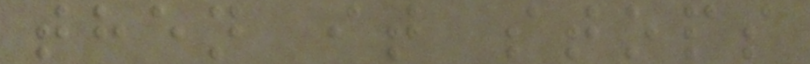then it stops
